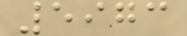5973
